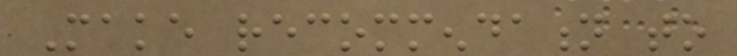Make recommendation to
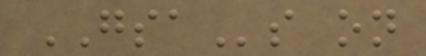GSAs on
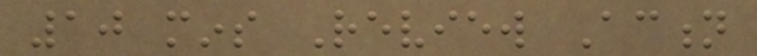10 mins Review Action
